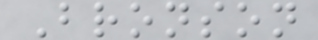Bronson
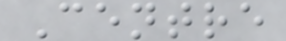Centre
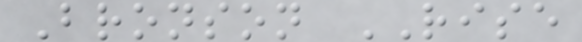Bronson RISE
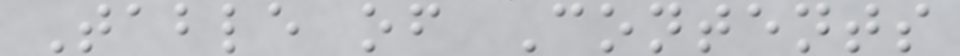Table of Contents
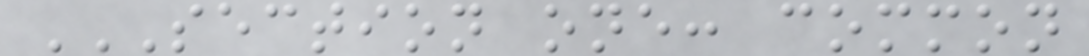SECTION ONE: COMMON
